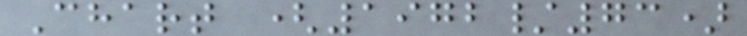Chart (1972/73)
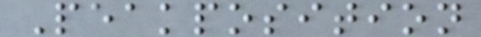Peakposition
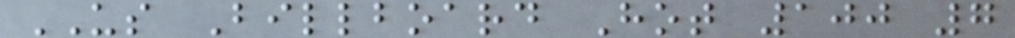US Billboard Hot 100 7
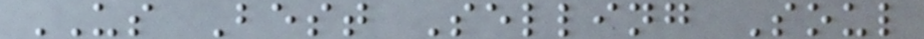US Best Selling Soul
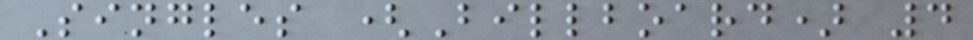Singles (Billboard) 4
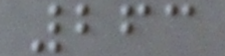263
